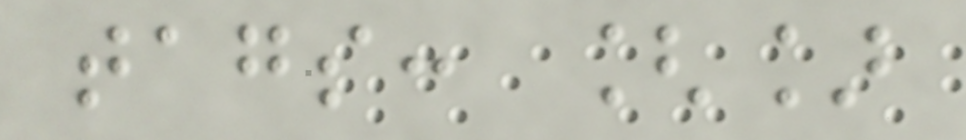tags: []
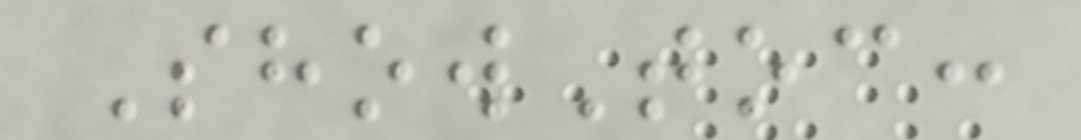ShowToc:
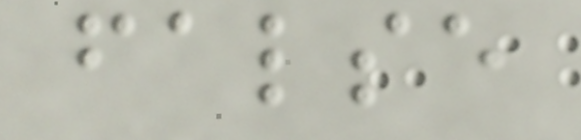false
